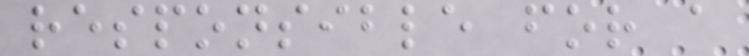responsible for a
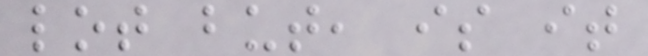lot but, is it
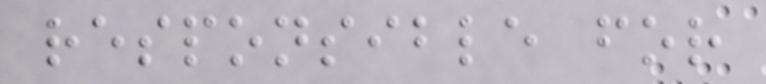responsible for
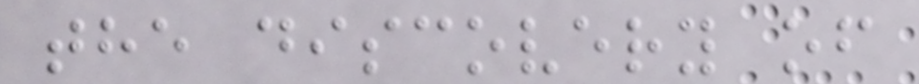the discovery of
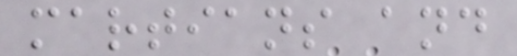martians and
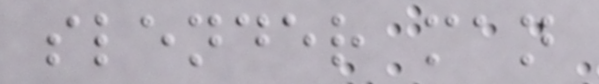slender man
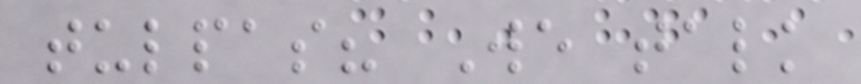tulpas? We talk
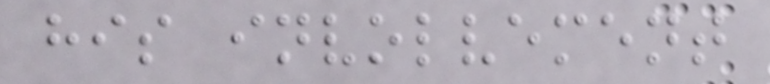his involvement
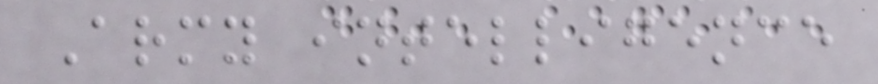Army intelligence
